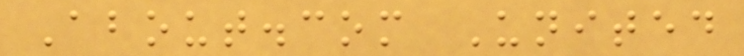About.com United
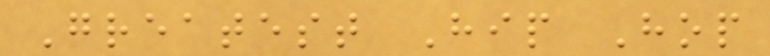Greatest Hip Hop
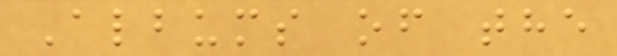Albums of the
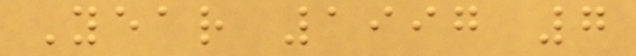Year 1997 7
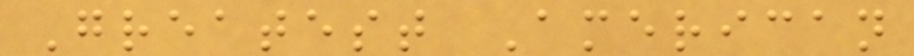Greatest American
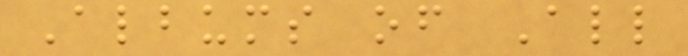Albums of All
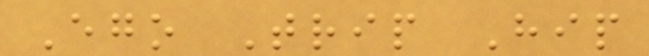Ego Trip Hip
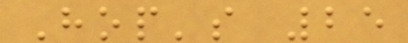Hop's 25
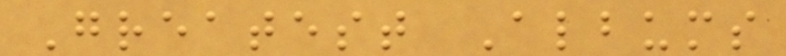Greatest Albums
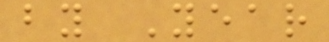by Year
